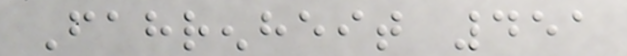Fahrenheit 451
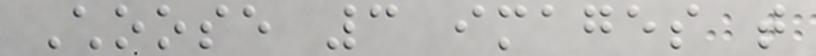Choose 3 images that
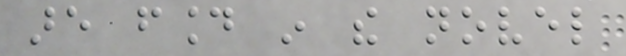are found in the novel
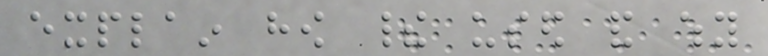explain how their used and why
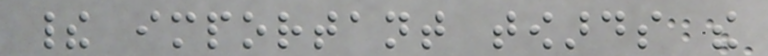their important towards the
